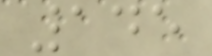145
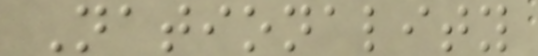Nationality
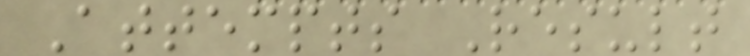Attempts Result
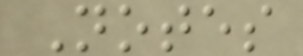Notes
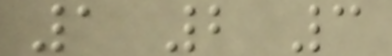1 2 3
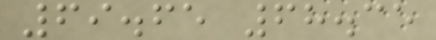69.65 68.35
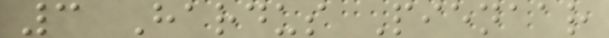3 Hardus Pienaar
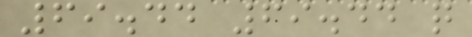69.44 69.44 q
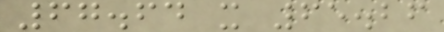67.64 x 65.26
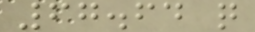67.64 q
